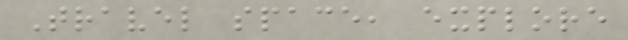Travel space, explore
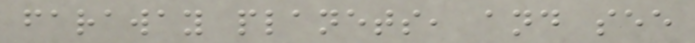faraway planets, and see
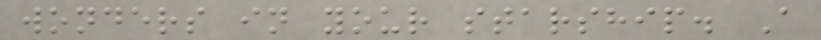wonders in your starship. A
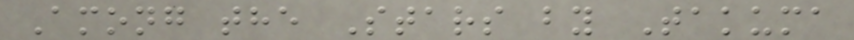Among the Stars by Takuma
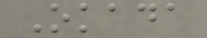Okada
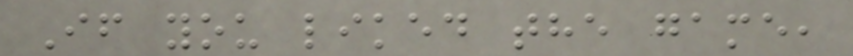If you liked the game,
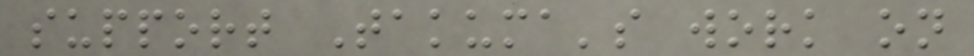support Takuma's work on
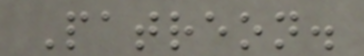Patreon.
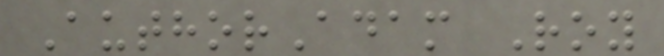AuthorAdam Roy
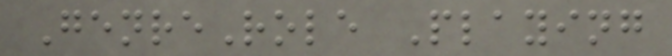GenreRole Playing
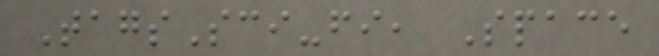TagsSci-fi, Space
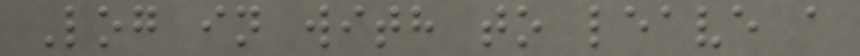Log in with to leave a
